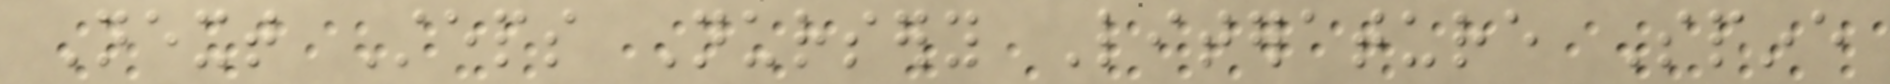Next Steps Nursery Literature Spine
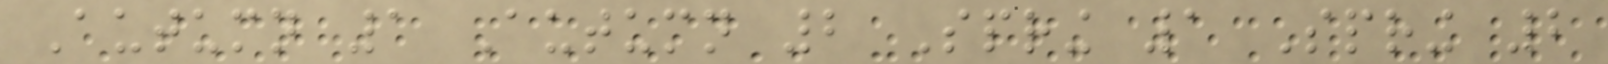Autumn 1 Autumn 2 Spring 1 Spring 2
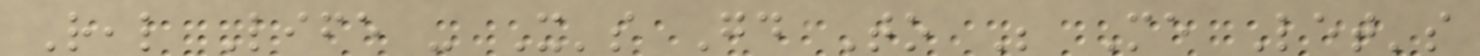Real Life - It's Good To Be Me Let's
